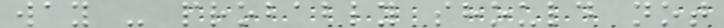way - probably should not
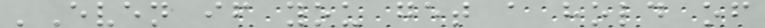'Even if you get a hold of
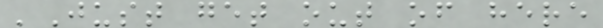'Just get out of here
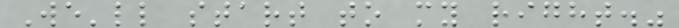We'll start to my right."
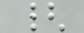{
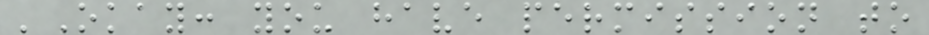'Okay: you have permission to
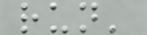run'
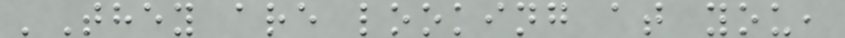'They are looking at you,
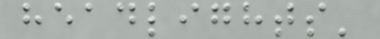headlights'
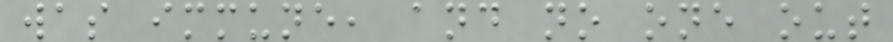was immune, and no one out
